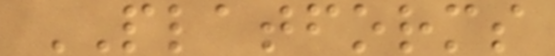PLATFORMS
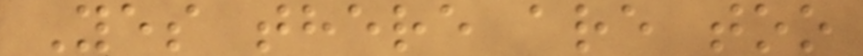Yes there are too
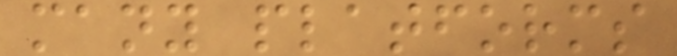many platforms
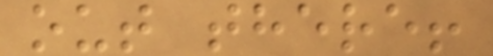out there!
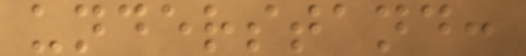understand:
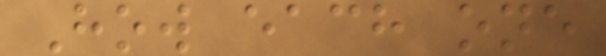How each one
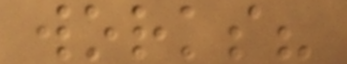works?
